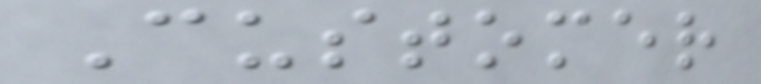Customer
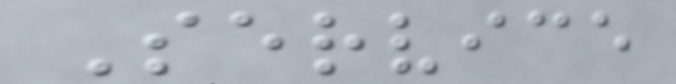Service
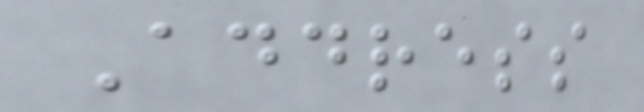Address
